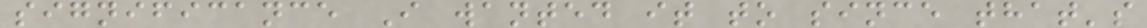significance I wanted it to since that's
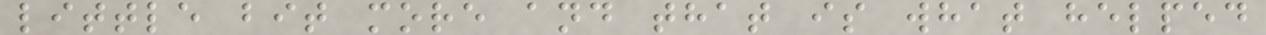little bit more and that is what helped
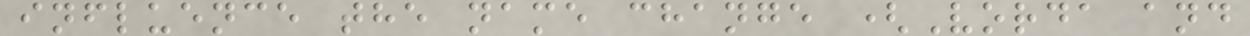influence the name change (Vorda and
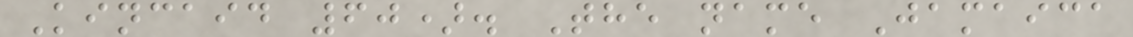Kincaid 60). The name Jamaica
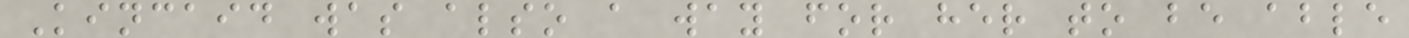Kincaid was also a way for her to be able
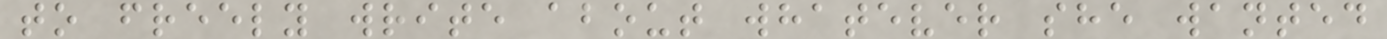to freely write about whatever she wanted
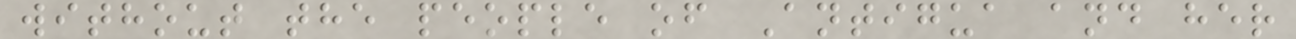without the people of Antigua and her
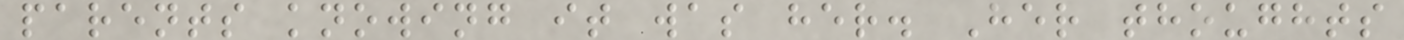parents knowing it was her. Her thoughts
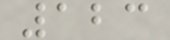123
